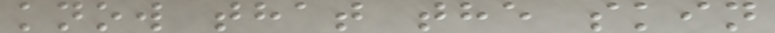know that the skin
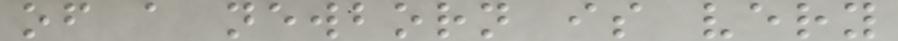of a newborn is very
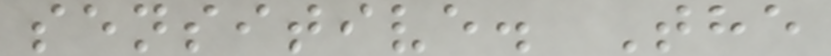sensitive. The
